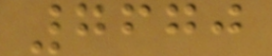7670
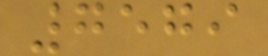7579
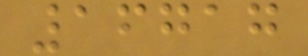16717
